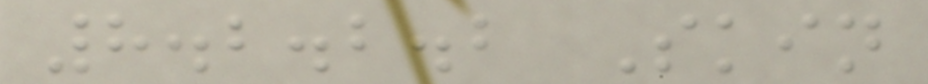8.2.2.2 Skin
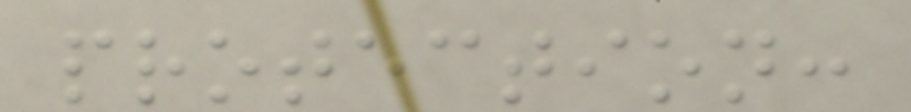protection:
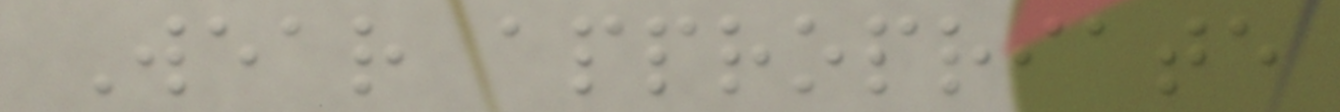Wear appropriate
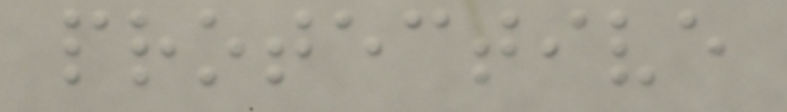protective
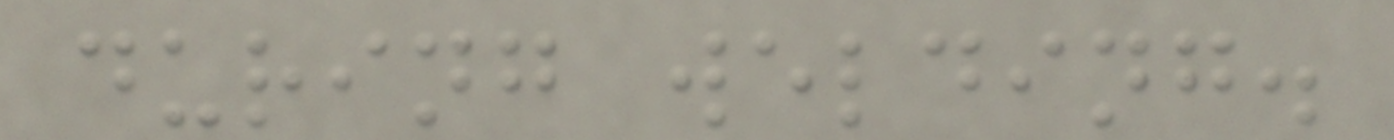during welding.
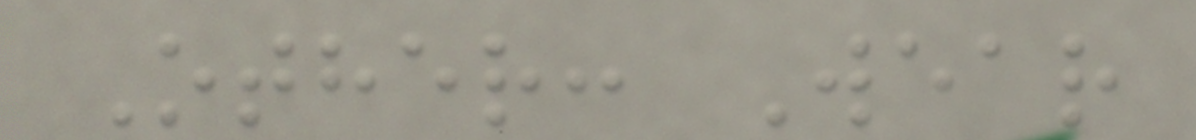Other: Wear
